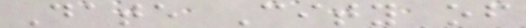Date City of
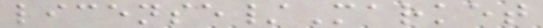license/Market
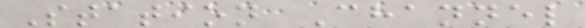Station Channel
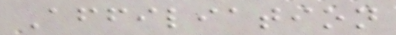Affiliation
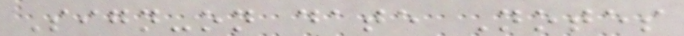Sign-on date Notes
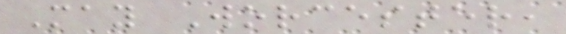May Worcester,
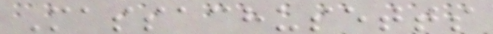Massachusetts
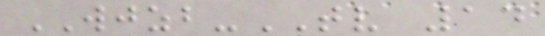WJZB-TV 14
